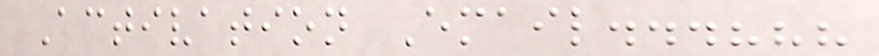Activation Email...???
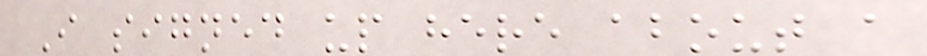I signed up here about a
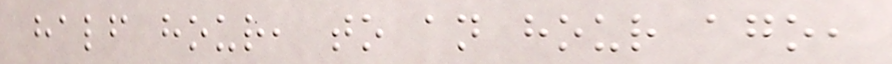half hour, to an hour ago,
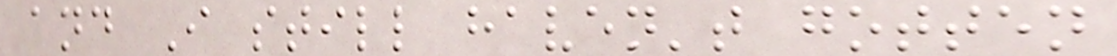and I still haven't gotten
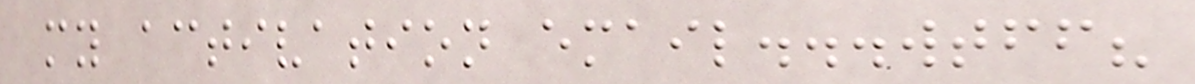my activation email...wtff?
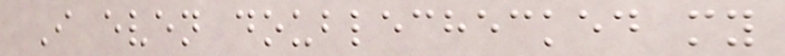I even doublechecked my
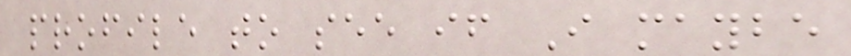profile to see if I maybe
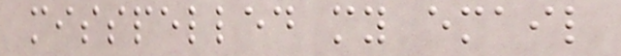misspelled my email
